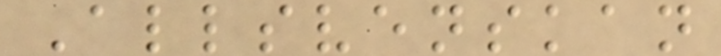Allsvenskan
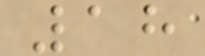18
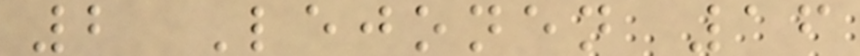2 Lejonen 16
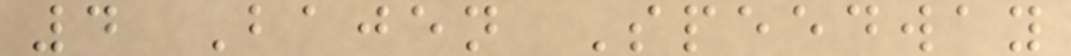4 Bajen Speedway
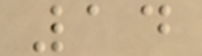14
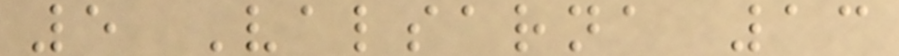5 Valsarna 13
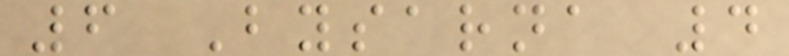6 Bysarna 4
